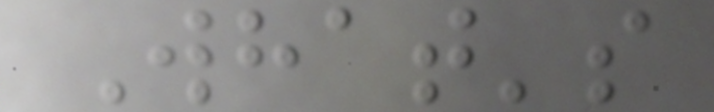What's
